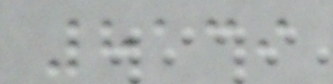8139
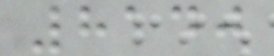8140
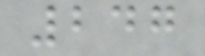247
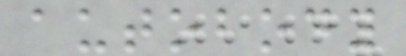autobody
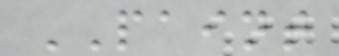PAINT
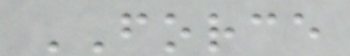FORCE
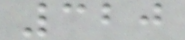320
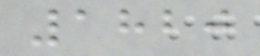1820
